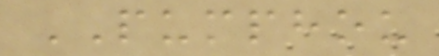PUMPHOU
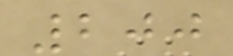200
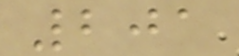201
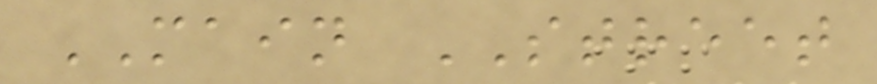MAIN STREET
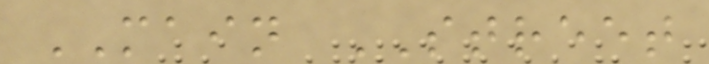MAIN STREET
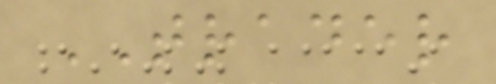TRADER
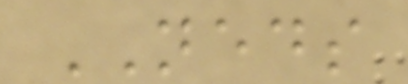NEDS
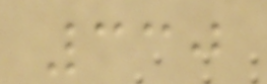330
